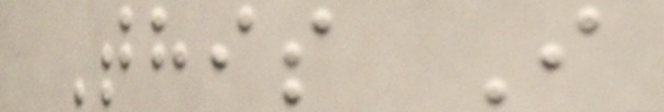This I
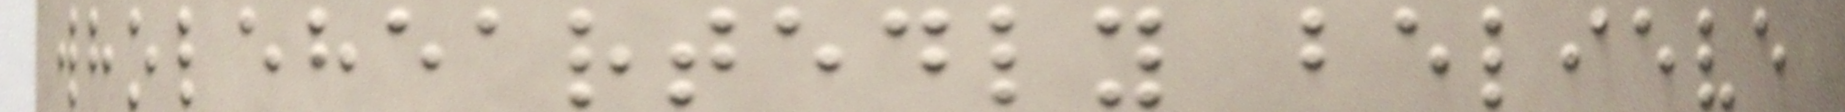wholeheartedly believe
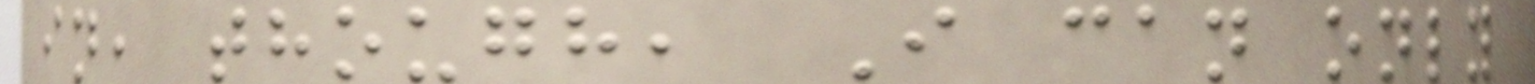in, though, I can only
